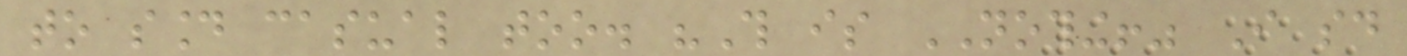to sound casual too. "This is NOTHING!" I said
